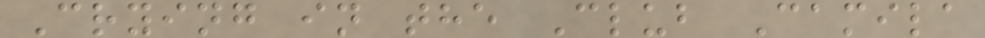Crying in the Club Camila
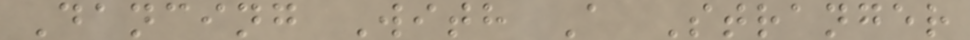Dancing With A Stranger
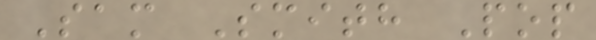Sam Smith Pop
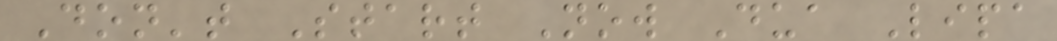Don't Start Now Dua Lipa
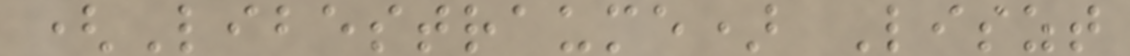(Libestraume) Liszt
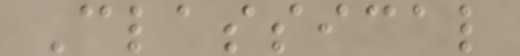Classical
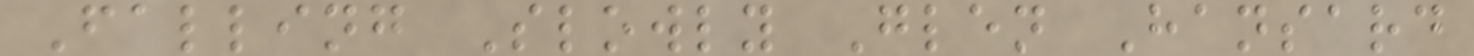Falling Slowly Glen Hansard
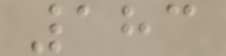183
